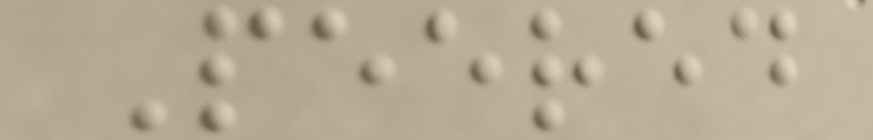Peered
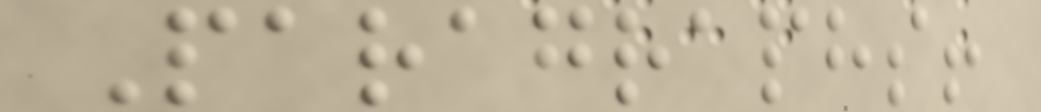Paragraphs!
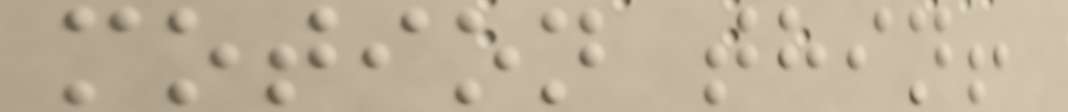motion thin!
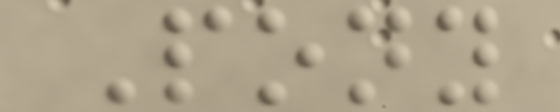Pony
